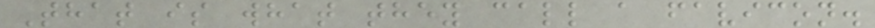That is what they call a favicon.
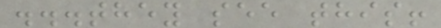...they see this!
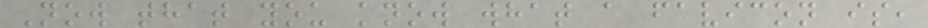Now that you know what a favicon is,
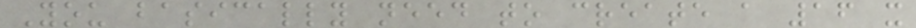You basically need to create a 16 x
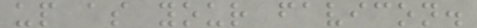up as your favicon.
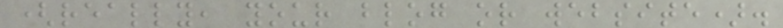(really, your blog or website).
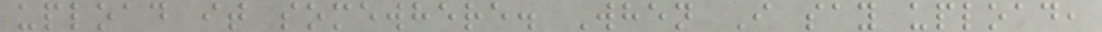upload it somewhere. When I say upload,
